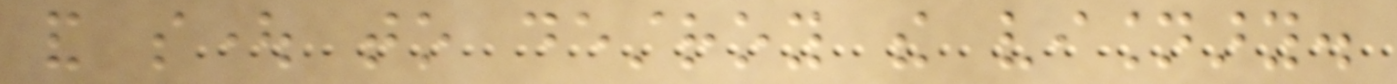and sought to destroy the visionary.
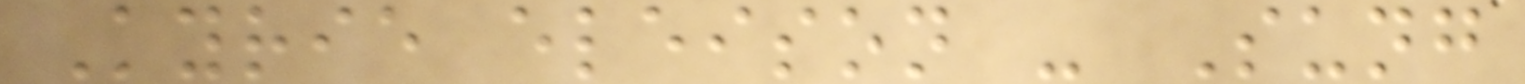Kyrie eleison - Sung
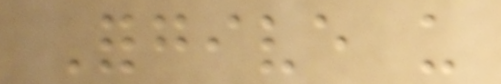Forgive us
